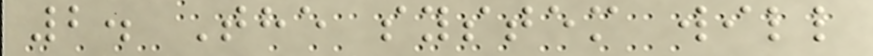2. The system will
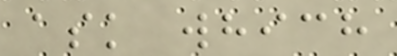ask which
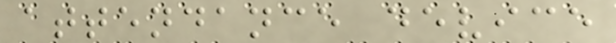attendance device
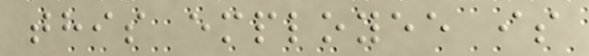this employee is
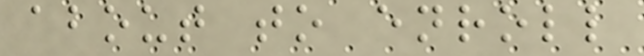about to enroll
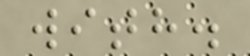with.
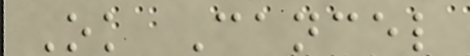Ok Cancel
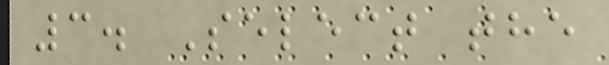3. Select the
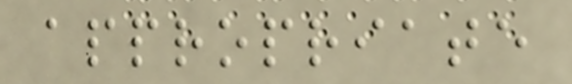appropriate
